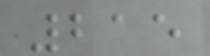215
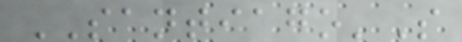SANTIAGO'S
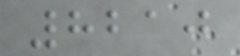8210
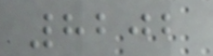8202
